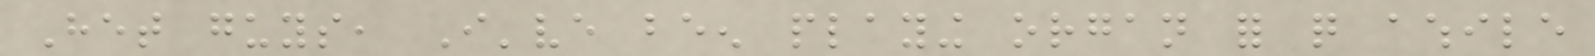Het guys, I've been playing organ for quite awhile
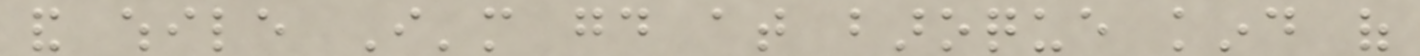and while I'm good at baroque kind of
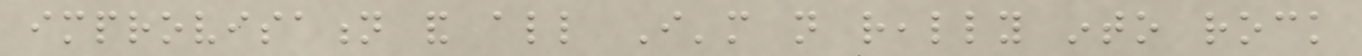improvisation and all I'm not really into rock
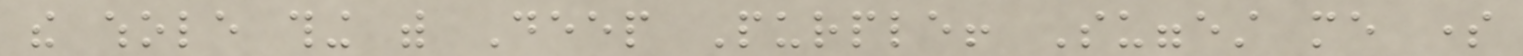the whole thing with Deep Purple! Suggest me some
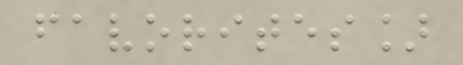favorites]
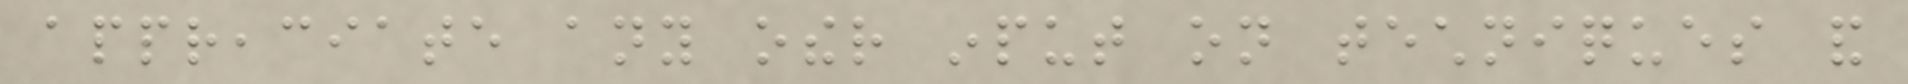appreaciate any other input on techniques and
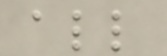all
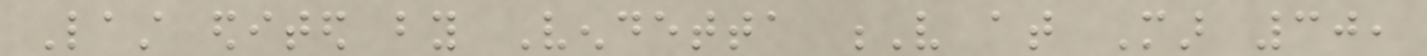Last edited by Vendetta V at Mar 30,
